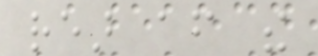rear after the
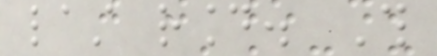last round. This
